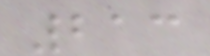213
